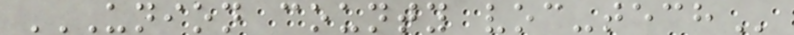UNION COUNTY VOC-TECH
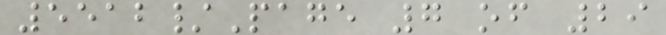5512/Page 7 of 29
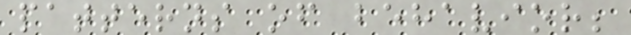patterns of behavior;
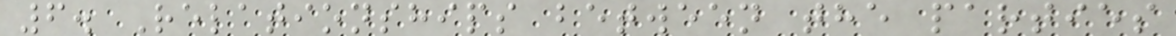6. Relationships between the parties
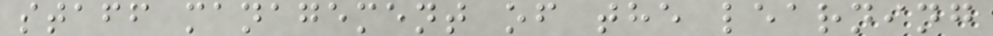staff management of the learning
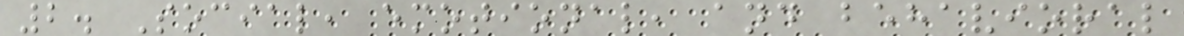2. Social, emotional, and behavioral
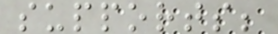supports;
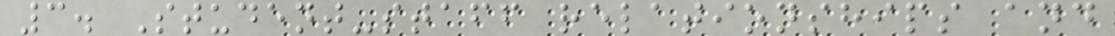3. Student-staff relationships and
